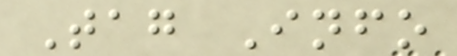Tag Info
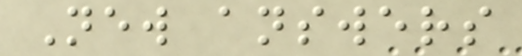New answers
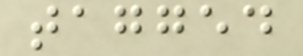tagged
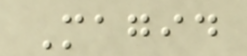Magid
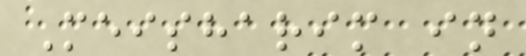Meisharim in
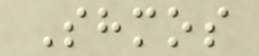Shmos
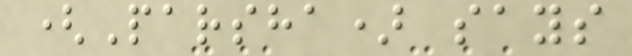(Parsha) says
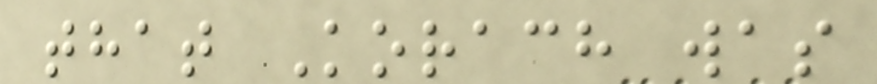that Korach was
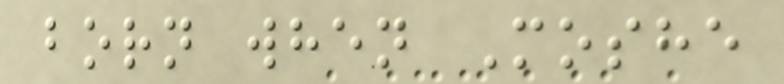born when Moshe
